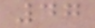47
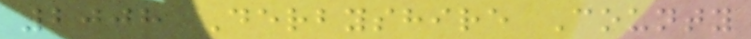2008 Derbyshire County
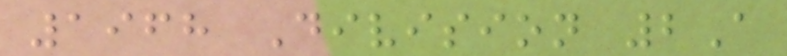1968 Division 2A
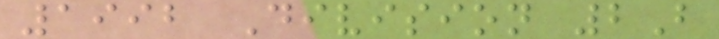1992 Division 2B
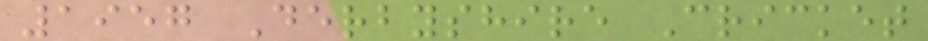1957 Derbyshire Cricket
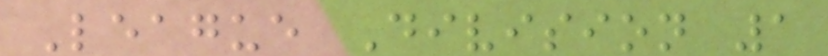League Division 1
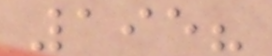195?
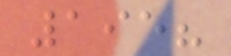195?
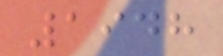1948
